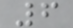6
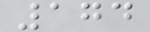174
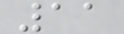11
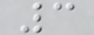3
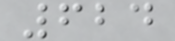624
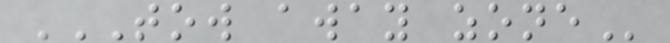TOW AWAY ZONE
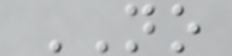NO
